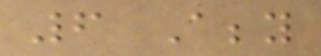6 Abby
